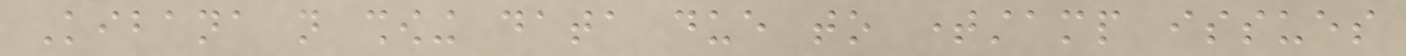Kibana not showing data due to timestamp issues
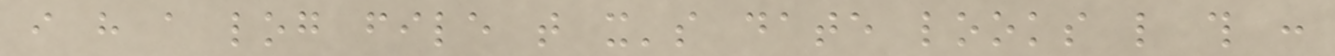i have a log file that it's date looks like this :
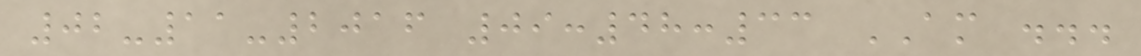02-11-2016 09:48:33 AM ...
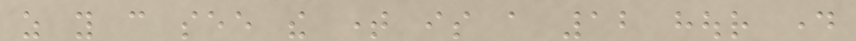as you can see the time is a 12 hour day
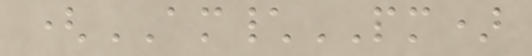(AM\PM)
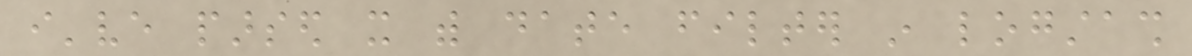i've parsed it with date filter in logstash
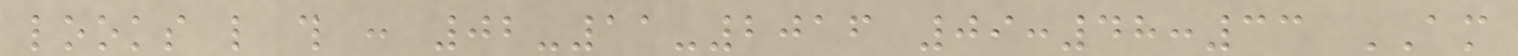looks like this : 02-11-2016 09:48:33 AM
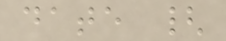date {
